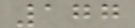177
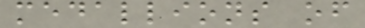medallions of
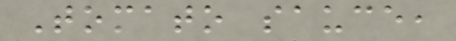Tomato sauce,
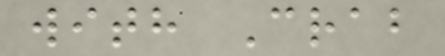with Crab
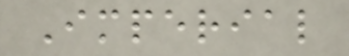Imperial
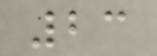23
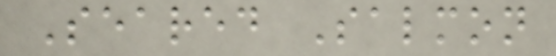Seared Salmon
